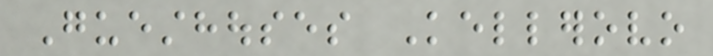Guesthouses Kellerovo
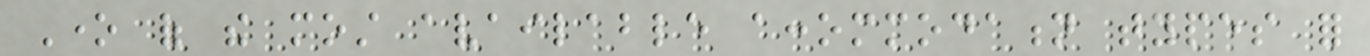One of the most available accommodation types for
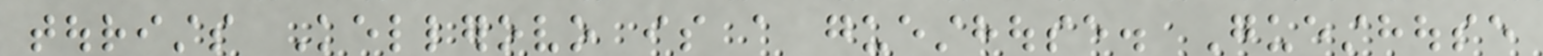tourists Kellerovo is a guesthouse. Guesthouse
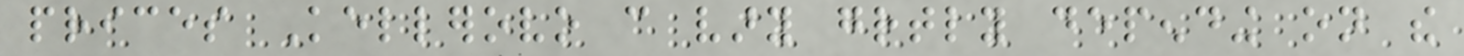prices Kellerovo can vary greatly depending on the
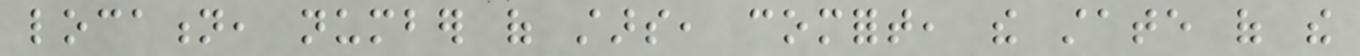location, number of stars, comfort, the state of the
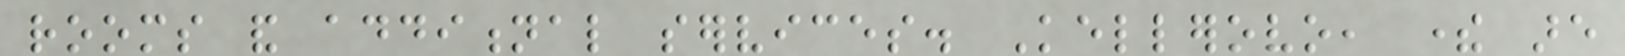rooms and additional services. Kellerovo, there are
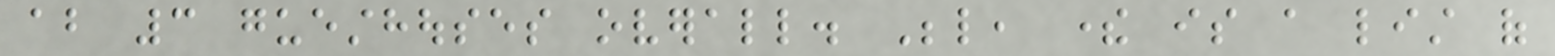about 3 guesthouses overall. Below, there is a list of
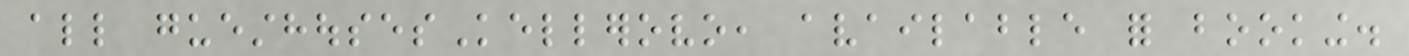all guesthousesKellerovo, available for booking.
